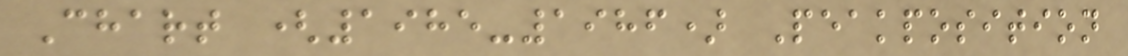Chart (1985-1986) Peakposition
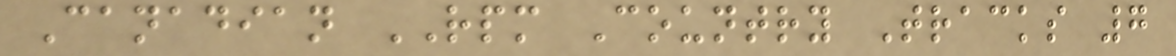Canadian RPM Country Tracks 7
